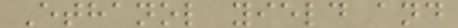Ethanol yield and
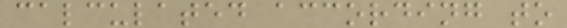calculated according to
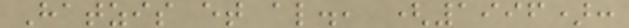Hatzis et al., (1996):
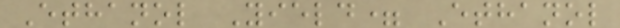Ethanol Yield= Ethanol
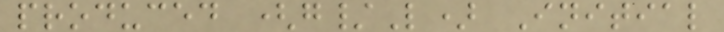produced (g/L) Initial
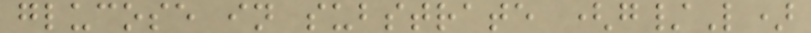glucose in substrate (g/L)
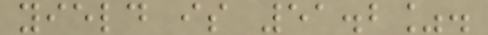yield is 51.2%.
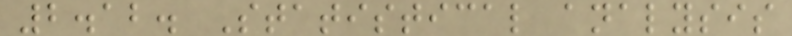2.12. Statistical analysis
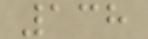138
